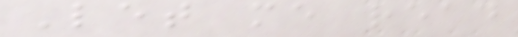Let me read
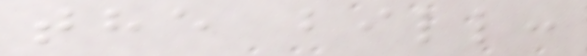the bill:
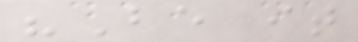"Be it
